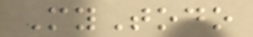MyTodo
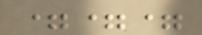===
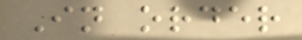In order
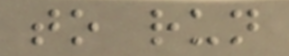to run
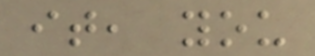it, you
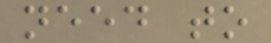need to
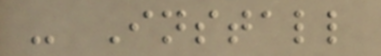- Install
